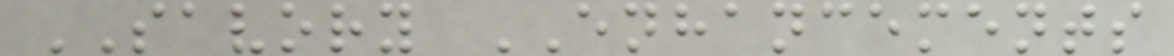SAVORY ENHANCEMENTS
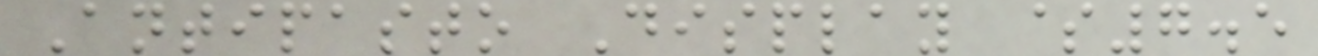Antipasto Display $7.5
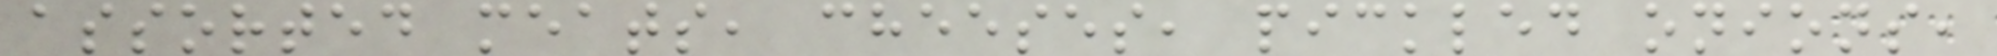assorted meats, cheeses, pickled onions,
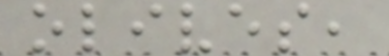olives,
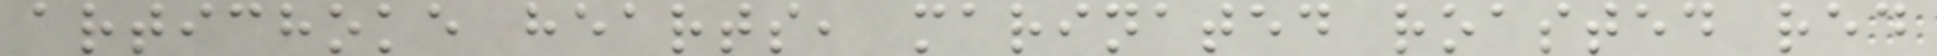artichoke hearts, marinated roasted red
